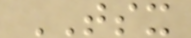TSX
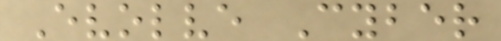Evolve Cyber
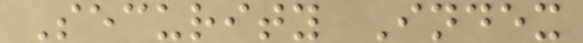Security Index
